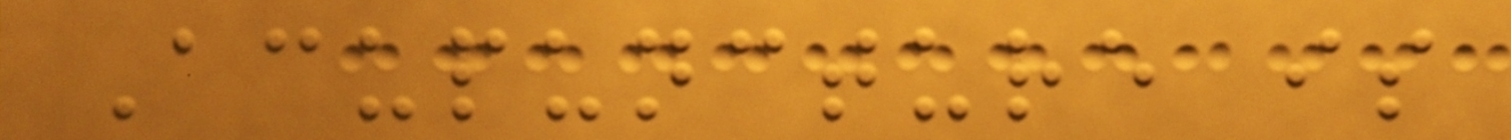Acupuncture is
